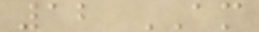12 AM
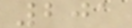201
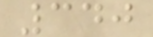340
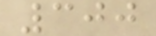300
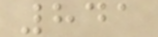841
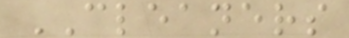CLEANERS
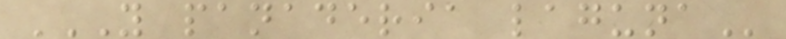Y PANADERIA LAGUNA
